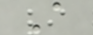A
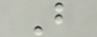B
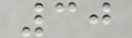30
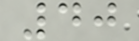40
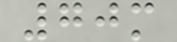70m
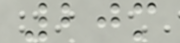20m
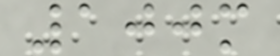100m
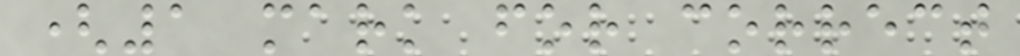(1 mark for correct
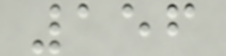156
